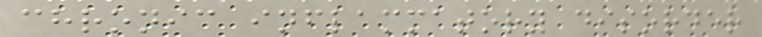chronic inflammatory disorder
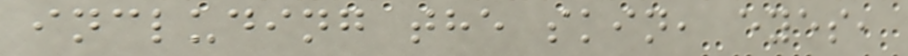including the skin, eyes,
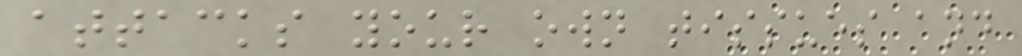attacks your own tissues and
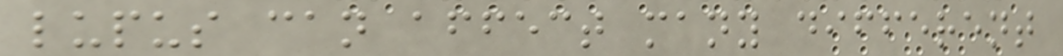lupus can affect many different
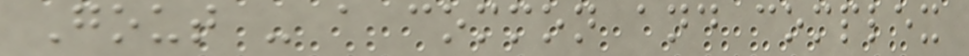Gout - a common and complex
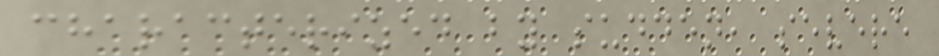characterized by sudden, severe
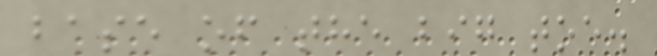base of the big toe.
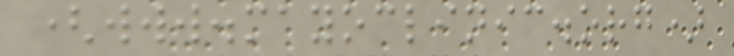(www.mayoclinic.org)
